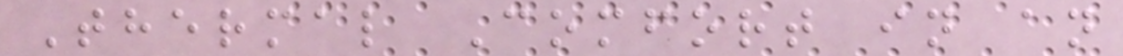Thermal Comfort in an
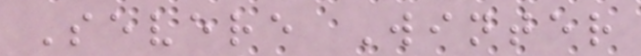Severe Winter
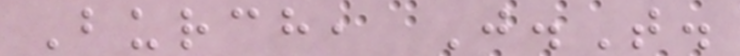Burch, J.T.
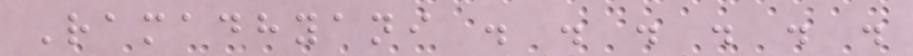Ramadhyani . . . . . .
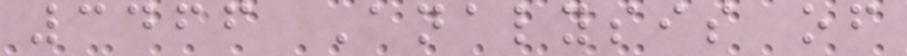3466 Analysis of
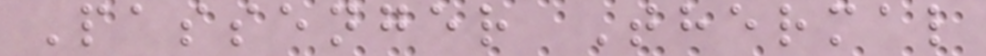Passenger Thermal
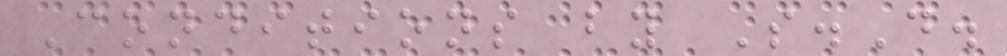Conditions by S.D.
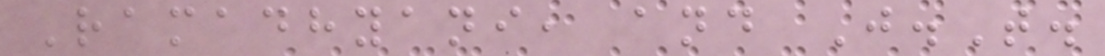Ramadhyani, and J.T.
